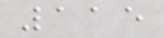115
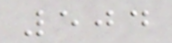504
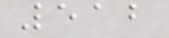512
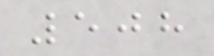508
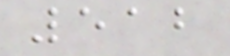512
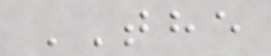THE
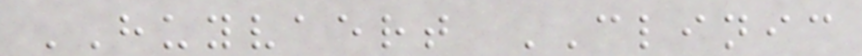HUYVAERT CLINIC
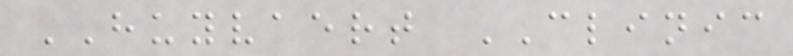HUYVAERT CLINIC
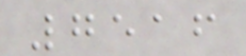7516
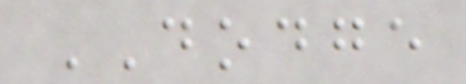DODGE
